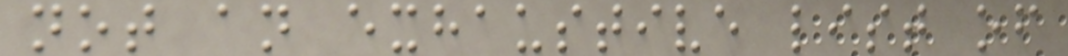not an exhaustive list of
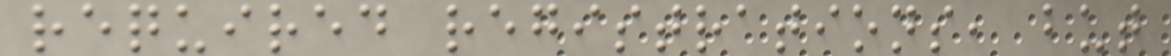required registrations, but
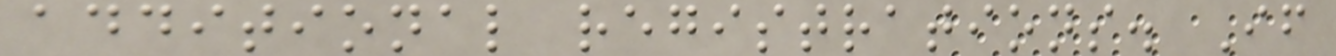additional registrations. If
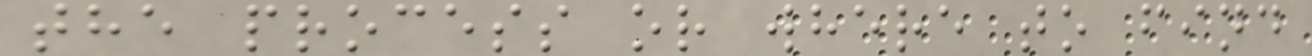the process or where to find
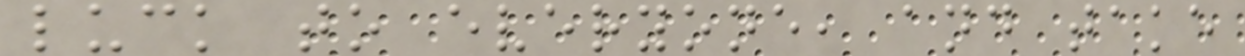luck to everyone, and take
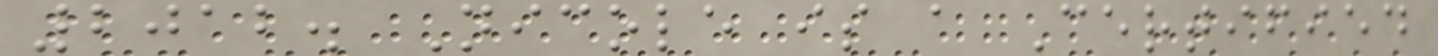2012. Nicole is a Certified
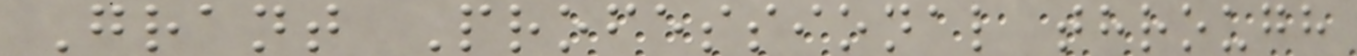Grant Professional through
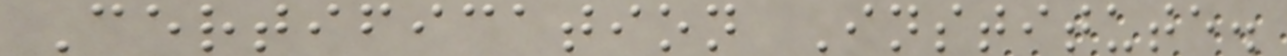Certification Institute.
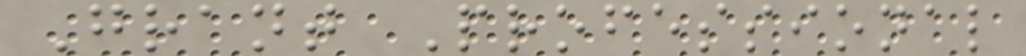Grant Professional
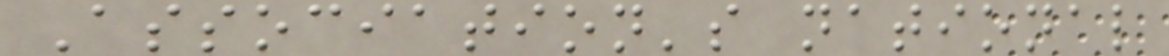Association's national
